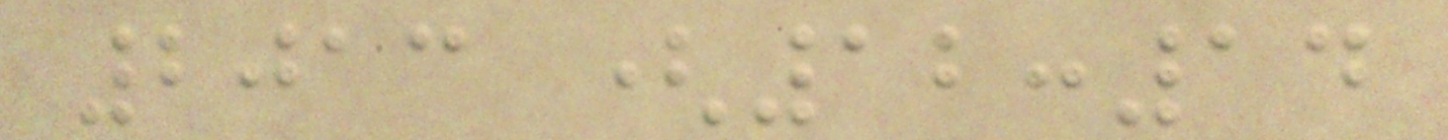2013 (12:14
